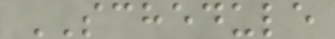SCHEDULE
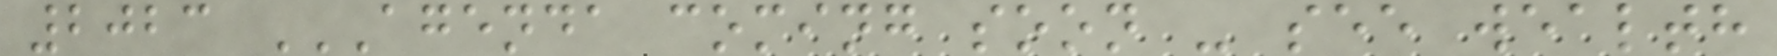2023 AGENDA COMING SOON - SEE WEALTH
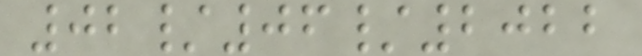02/06/2022
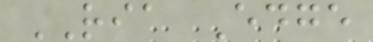RIA Edge
